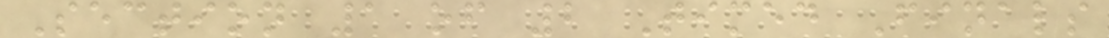Section 1 of 2 Timed Finals
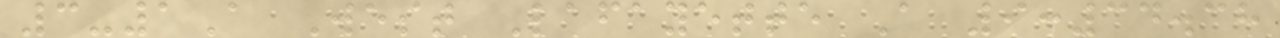3-1A West Lafayette A 9:34.38
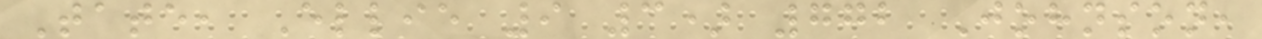Tate, Ellie 9 3) 772 Johnson,
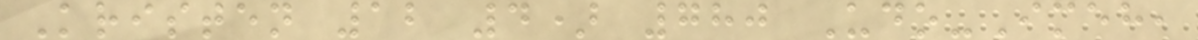Kristen 12 4) 780 Udo-Imeh,
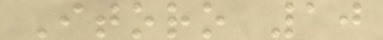Itoro 10
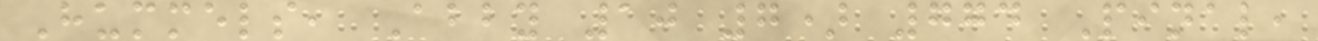Hummels, Abby 10 7) 774 Pinal,
